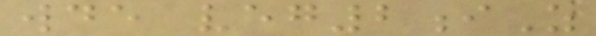wde veg2iZ
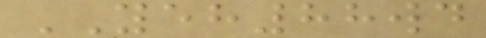YEH88wd
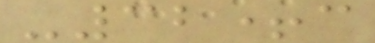-32+c
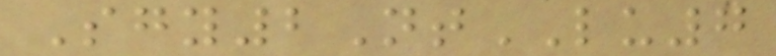Sgy2NtLU7
